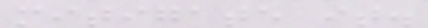mitigate it.
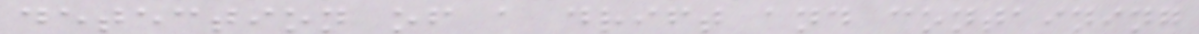detection of a drift and containing
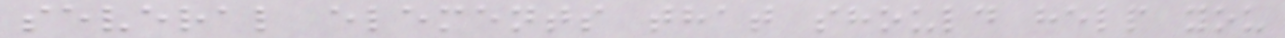several elements that should help you
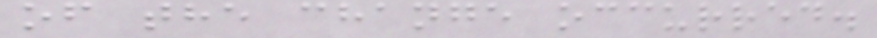of the change occurred.
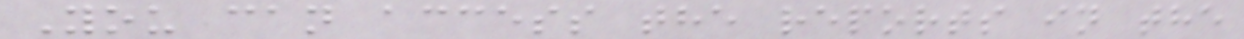You can access the reports in the
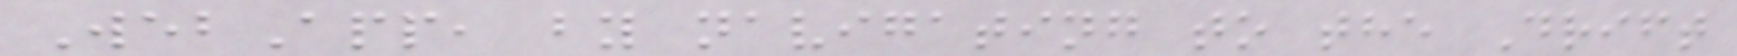WebApp, by navigating to the Drift
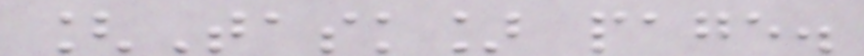[Task] page.
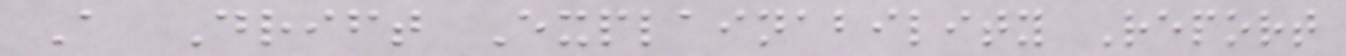A Drift Explainability Report
